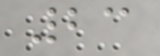23
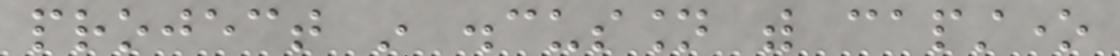project in discussion with capstone
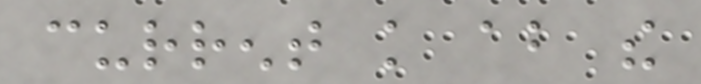current knowledge about the
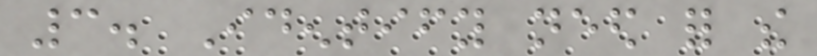3. Identify need for the
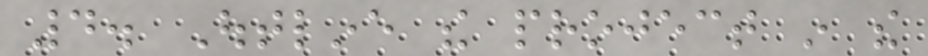4. Outline the project in the
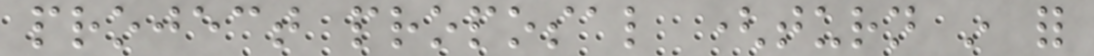project proposal (turn in for
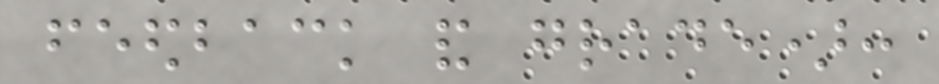feedback and grade):
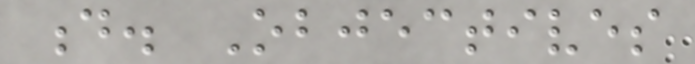d. Objectives
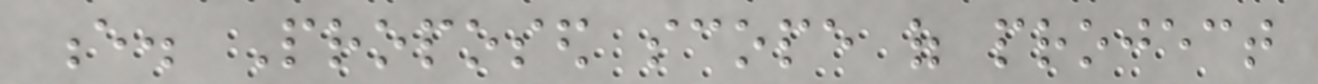e. Proposed scope of project
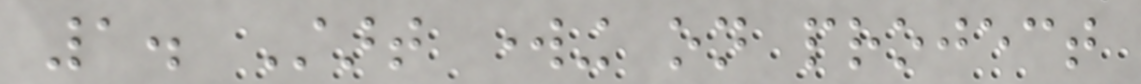1. Start working on project
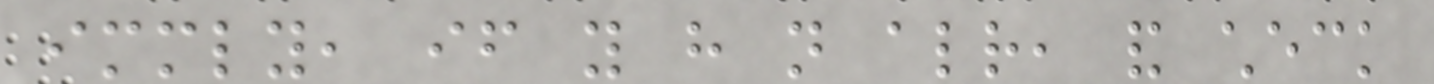immediately, if you have not already, and check
